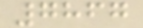7867
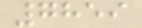7859
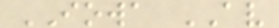IOWA AV
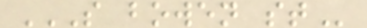S BOWEN ST
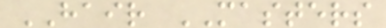HAIR MASTERS
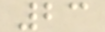23
